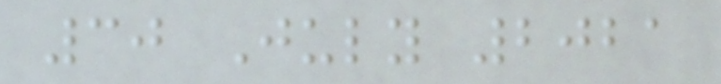30 July 2021
